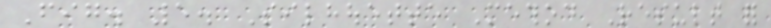Fig. 5. Silhouette Method Result for
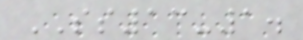SS13-1.
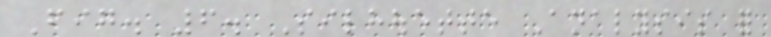Fig. 6. Silhouette Analysis for
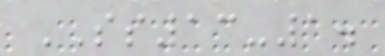SS13-1.
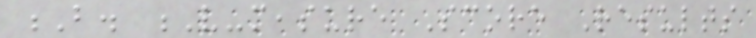B. V-measure Score Results
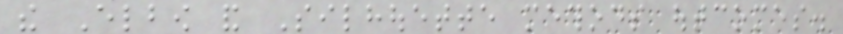the Elbow and Silhouette methods outcomes.
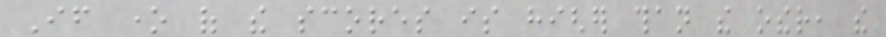If one of the scores is higher than the other, the
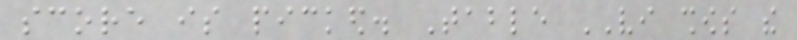score is picked. Table VI shows the
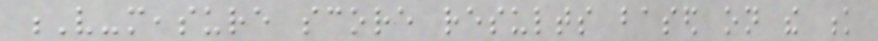V-measure score results based on the k
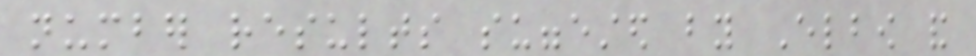number results suggested by Elbow and
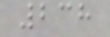238
